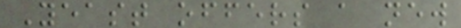Yeast offers a new
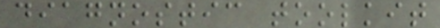diagnostic toolkit
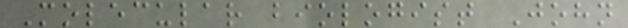Molecular biologist John
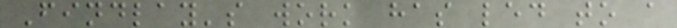Findlay's work has led to a
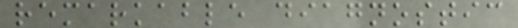remarkable diagnostic
